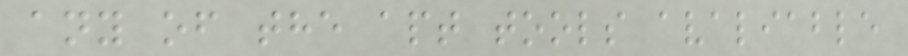any of the apt tools avaliable
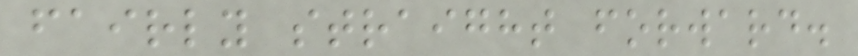fairly straight forward.
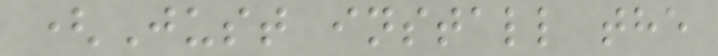(Just install the
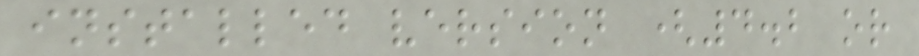installed version (4.2 or
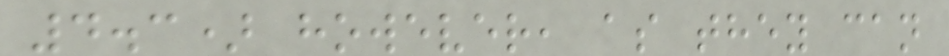4.3) however, as they can
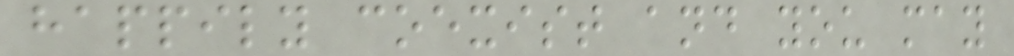happily coexist and you may
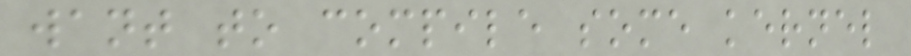want to compile some kernel
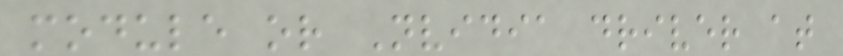module or Nvidia driver at
